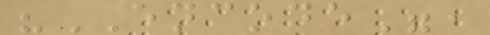"ENCODE",
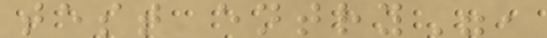test entry",
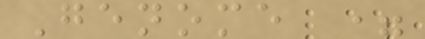Genome =
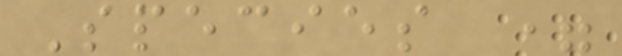Species =
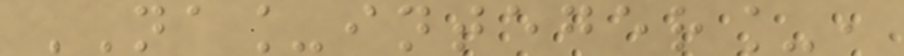NA_integer_,
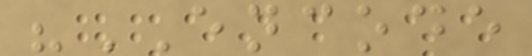"ENCODE
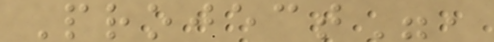Project",
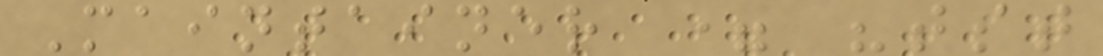Maintainer = "tst
